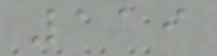119
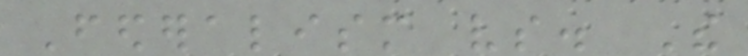Federalism vs. The
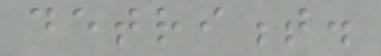detriment.
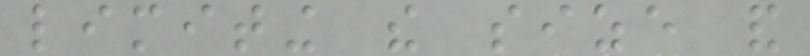limiting the size and
